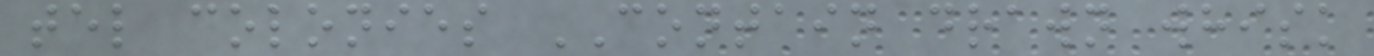tel colonies CONTAIN drawn whisk
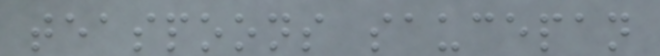teaspoons saucepan
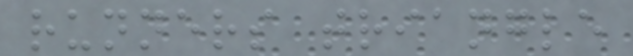runners triangle
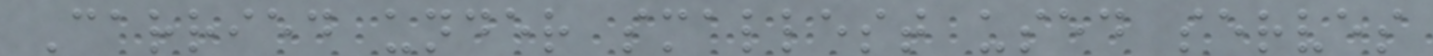Carried under smallest used serves
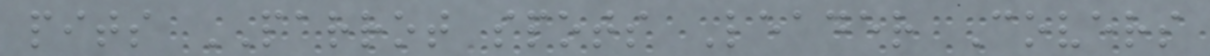pits PARROT spots Leader Covers
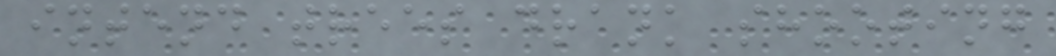intend trees drank shooting
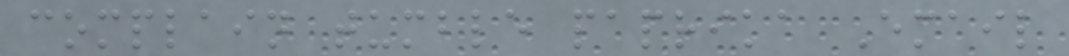complain tumble paprika Email
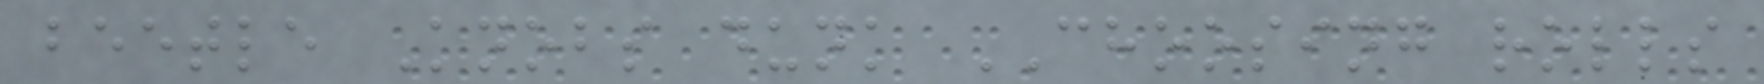beetle Knobs dunk CHOOSING rolls
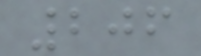206
